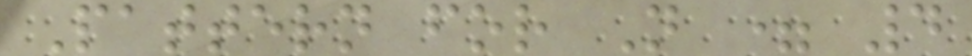Pattern for N = 4
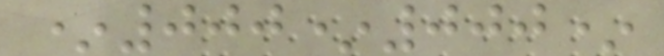*000*000*
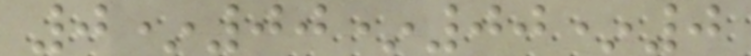0*00*00*0
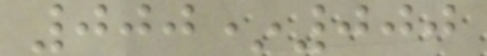000*000
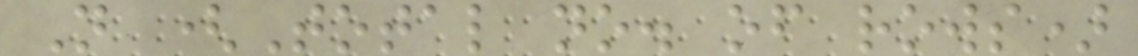N (Total no. of rows)
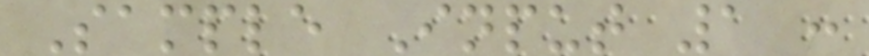Sample Input 1 :
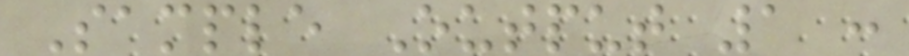Sample Output 1 :
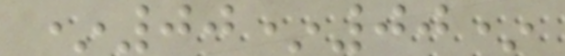*00*00*
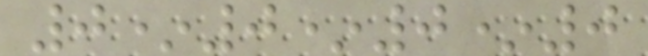0*0*0*0
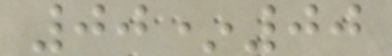00*00
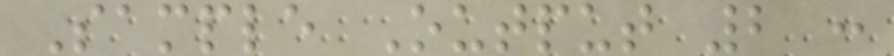Sample Output 2 :
